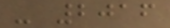- 2016
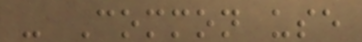- Common use
